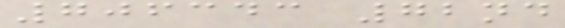706343 72nd
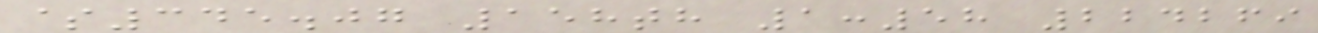$345.07 158th 1:58 224269
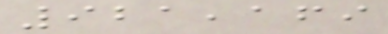921,169
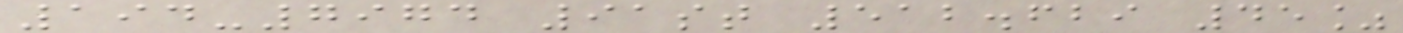194-7974 91st 512.629 45%
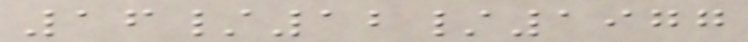16/12/1977
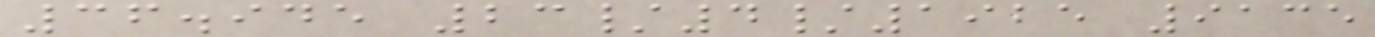36.945 23/4/1925 9135
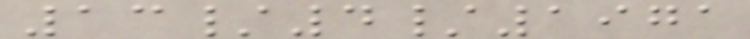13/4/1971
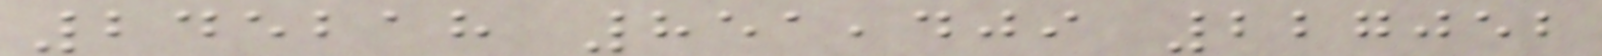245218 851,409 227052
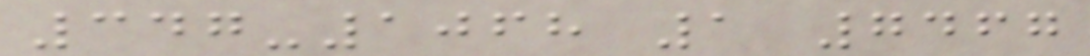347-1068 1 7467
